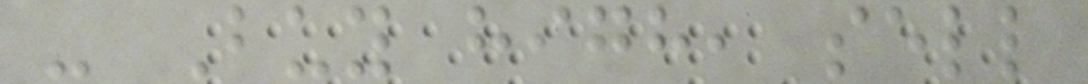- Buy high, sell
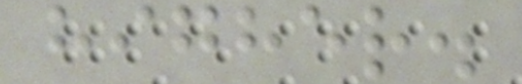higher.
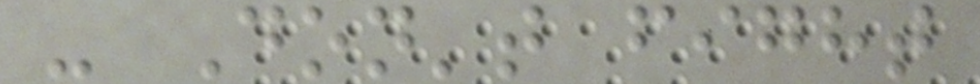- Don't fight
